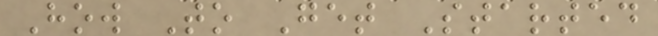How To Get Started
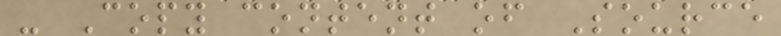- Copy content of Source
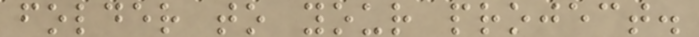folder to your project.
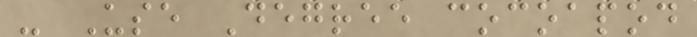- Use Degree cocoapod
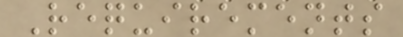Requirements
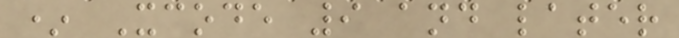* Xcode 9 and later
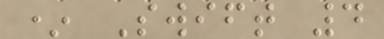* Swift 4
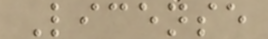License
